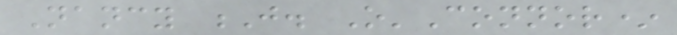Nancy J. O'Connor*
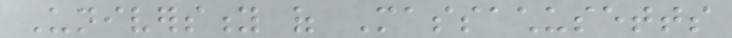University of Massachusetts
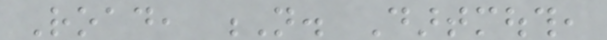Road, N. Dartmouth,
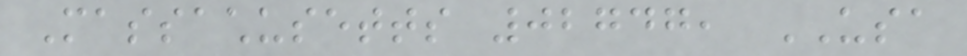Massachusetts 02747, USA
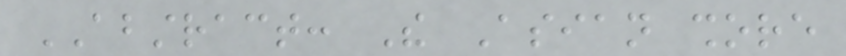ABSTRACT: The Asian shore
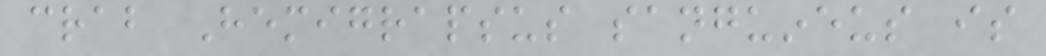crab Hemigrapsus sanguineus is
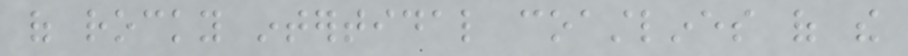of rocky intertidal coastlines of the
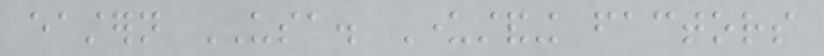eastern USA. Understanding factors
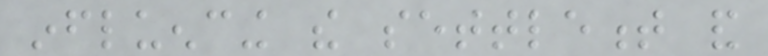influencing the settlement and
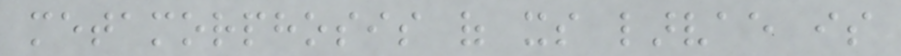metamorphosis of its larvae is
